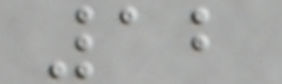12
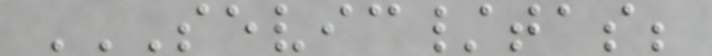SEVIC/TAS;
